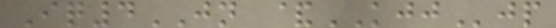Iq4JN &KJJjp
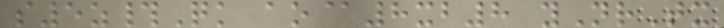s5z#Qk ao@8xb8 yNrTx
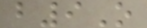b9O
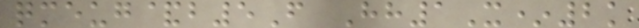qmeug&b5F Hh1X*2k
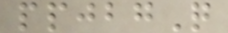ppjbgQ
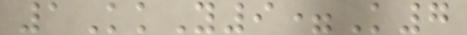1KkY9=K7
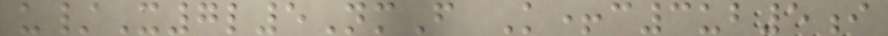u/X7l5NmF K+c3ub5i
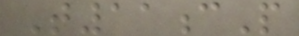T11cP
